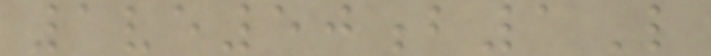1ve50b1L
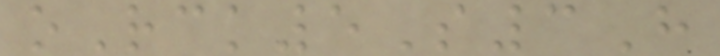oRck5S3H
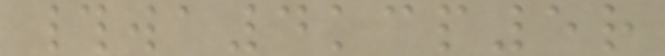#wa4kcp5r
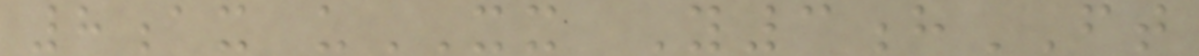8ax uXX Y3hFT
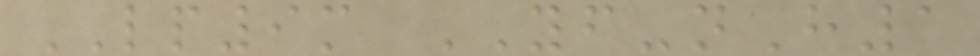LP9m YF-nH1
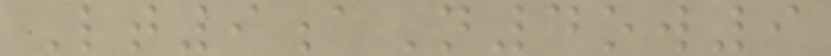Lt9aN4ow9
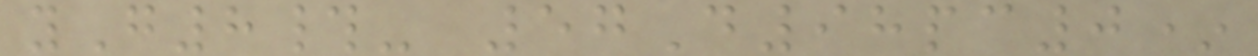yG8#- 57D98pc0*
